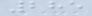285
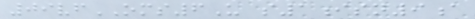09vfOMS6U s1isn9a
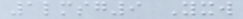1lmsg9 Yxw
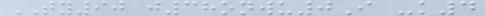TY90 j38onwu0I -k4
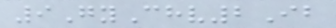9GyChv2Ib
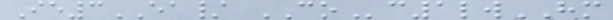Ie3EA/ COc1lwHM
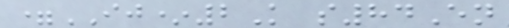=IJ*2K s84En
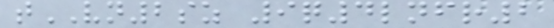tVN2sz 9q4lnfr2
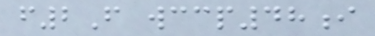f2F wccp48i
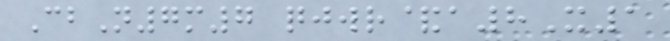CbN7m7 qjwr&a8X1
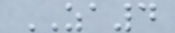ZA4
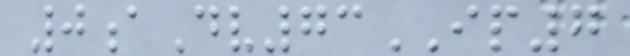0aDv73IP7
